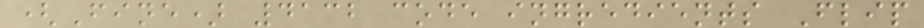(Fine) 4132 code ingredients Flip
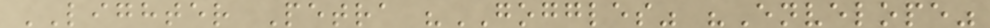LIGHTER Petra "GOGGLES" "Envelope"
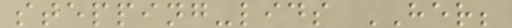stepping-lids HER;
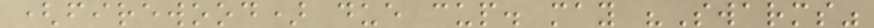(firewood) due cup. may "Swarms"
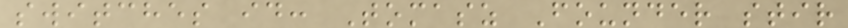switches id: Tomasz Founder stir
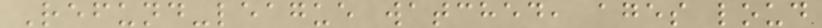Refund-league watched, ages loud
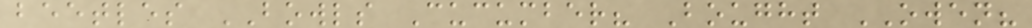beetles BOWLS Cucumber? Bought OWEN?
